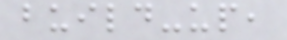build-up,
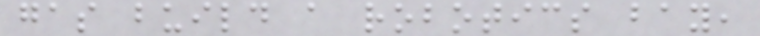gas build a robotics bay,
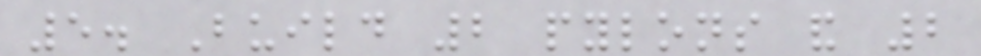5. Build 2 pylons and 2
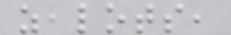zealots,
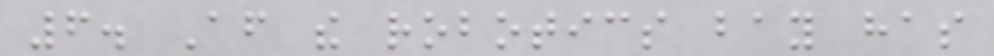6. After the robotics bay has
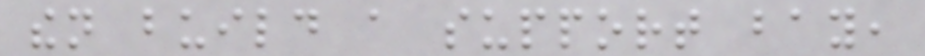then build a support bay,
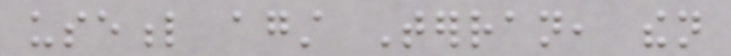useful against Terran, then
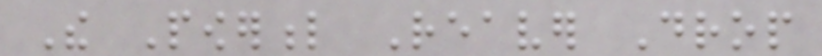The Powerful Reaver Drop
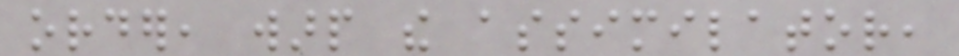order, warp the assimilator,
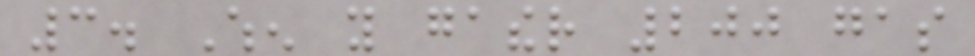3. When you gather 200 gas
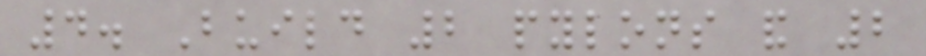4. Build 2 pylons and 2
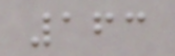163
